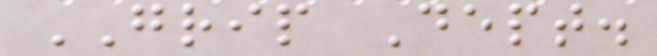GRIP Dept.
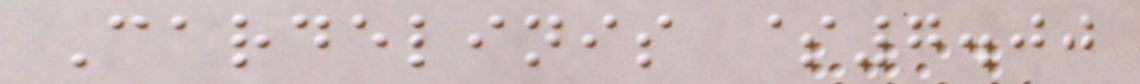Cardelinis $7.00
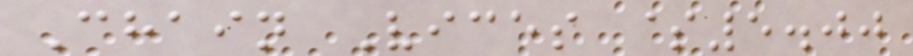Chain Vices $5.00
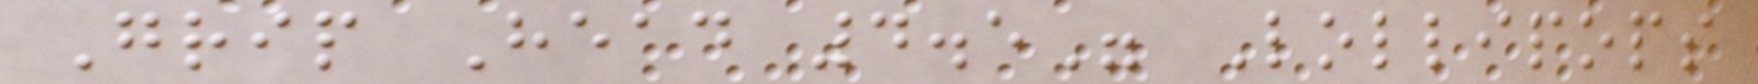Grip Head 4.5" Lollipops
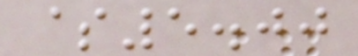$5.00
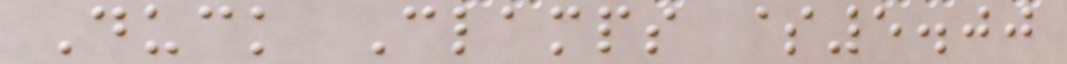Duck Clamps $5.00
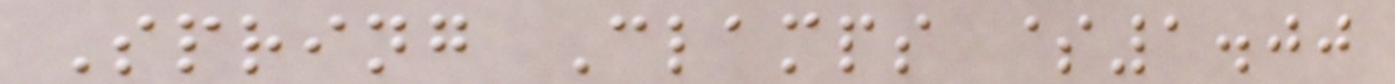Spring Clamps $1.00
